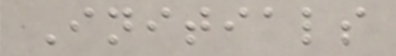Initials
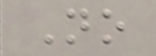No
